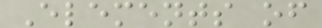Elements of
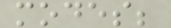modes;
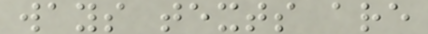ways texts are
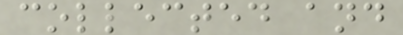collected and
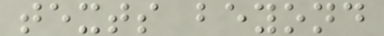texts beyond
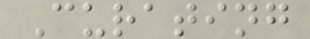Curating
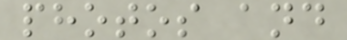photos and
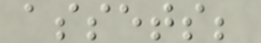assets;
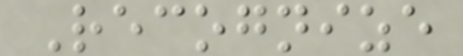Recognize
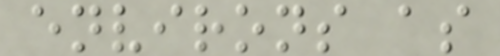environs as
